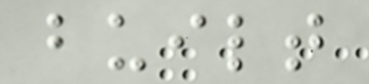built
